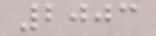2003
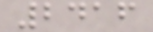2416
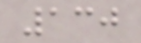130
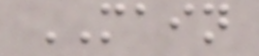MAIN
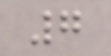7
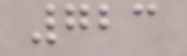723
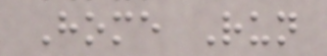Home Run
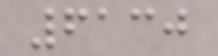6130
